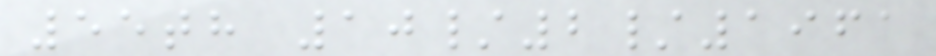55th 10/2/1961
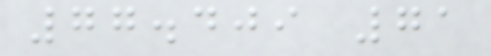77.409 71
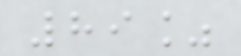89%
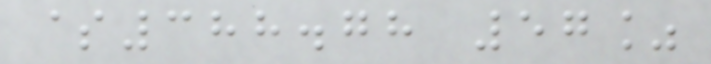$388.78 57%
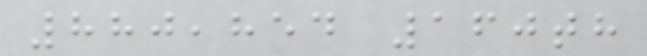880,854 160th
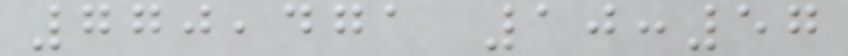770,471 10:57
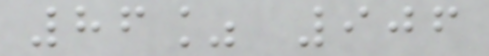86% 906
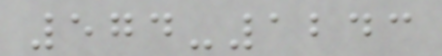574-1243
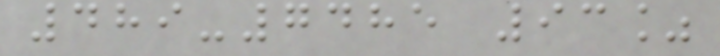489-7485 93%
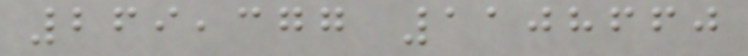269,377 1108660
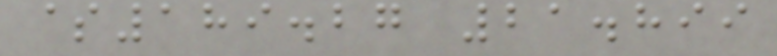$189.27 21.899
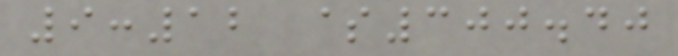9:12 $300.40
